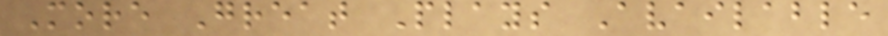More Great Plays Available
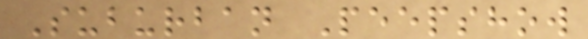Suburban Peepshow
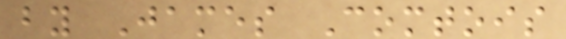by James Comtois
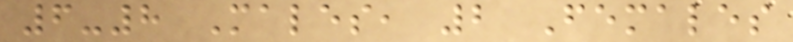6-8 Males, 2 Females
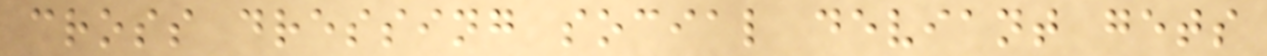cross dressing social deviant gets
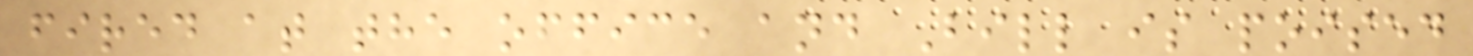fired at the office and Bill is poised
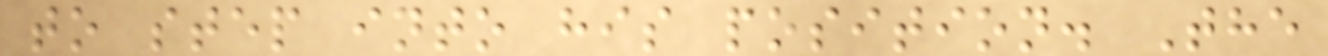to step into his position. The
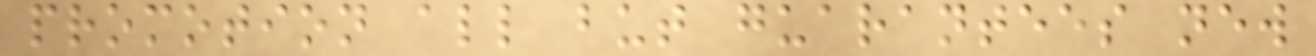promotion all but guarantees new
